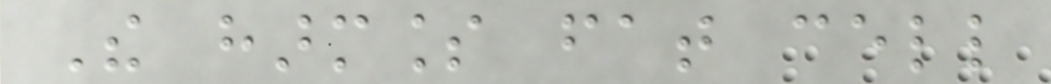The harmless fat cell
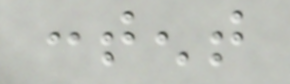content
